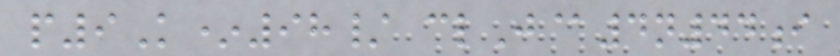p9K*98/ clJ@4n44i
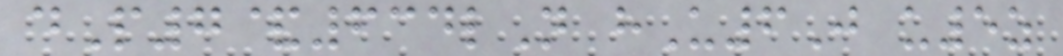dP7&634lN hU6J u5z
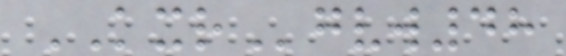KXRgvw48
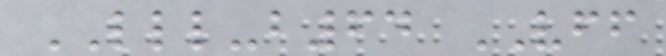LLL-b64 VFF
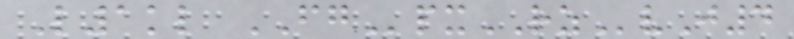L1kl FGpxRZvJ4
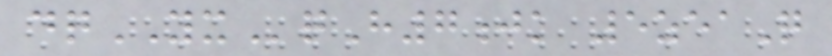dqYXqH7jk 5zeaQ
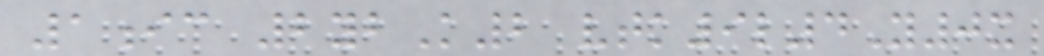1ic 2ybK2 vtk9l4Y0x
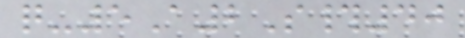q-5A2S#40
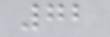72
